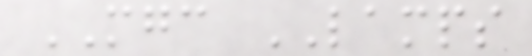MGC LAMPS
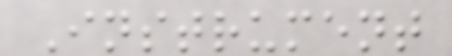Instrument
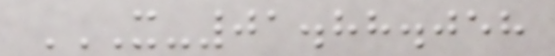X-01.88.058
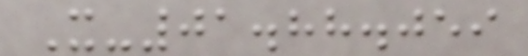X-01.88.059
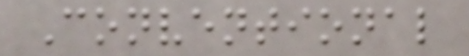Conventional
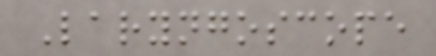Laryngoscope
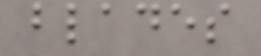blades
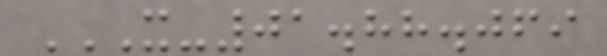X-01.88.069
